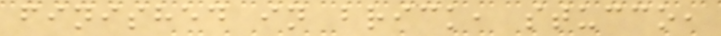finished in brick, stucco,
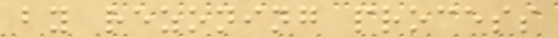by rezoning process
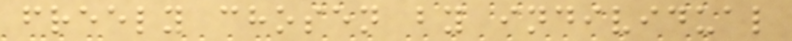freely chosen by individual
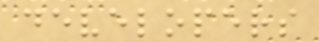developers
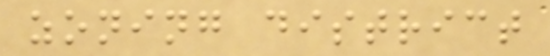zoning district
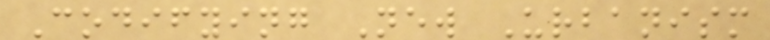Codifying New Urbanism
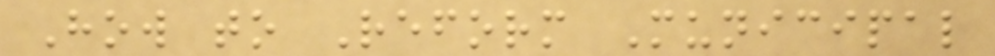How to Reform Municipal
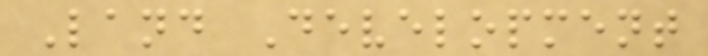Land Development
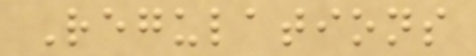Regulations
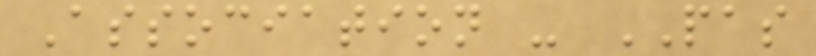Association - PAS
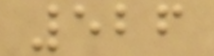526
